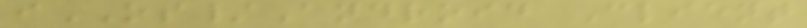iOS/Android Client
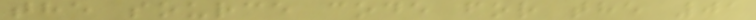the source code for the 01
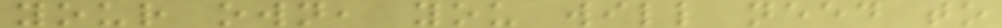your own, you will need to
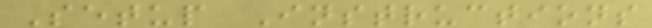Setup Instructions
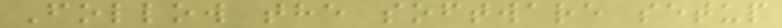Follow the software setup
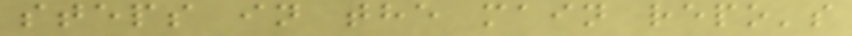steps in the main repo's
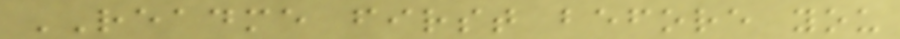README first before you
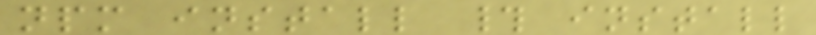npm install # install
